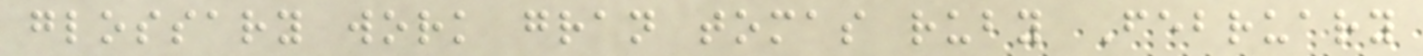glossary work gran tomas ruby February
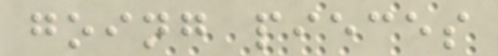going pieces
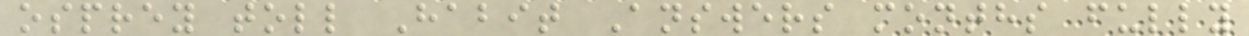osprey toll Habit Answers months fully
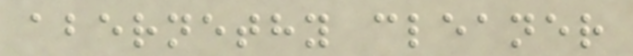abernethy cleaner
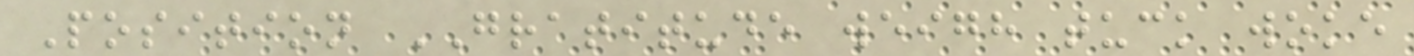Position GRATITUDE weigh tuck woke
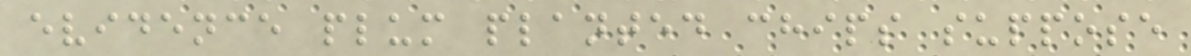evidence plum planted chips suppose
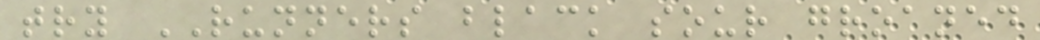try RUNNERS black sour groaned
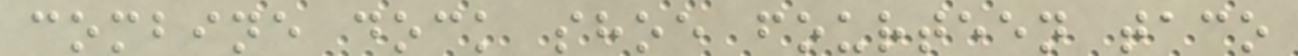combine dock shoe fourteen taco
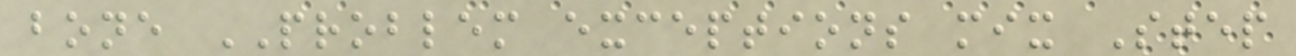bone PROBLEM exceptions mix Step
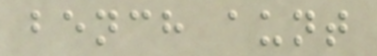bench aunt
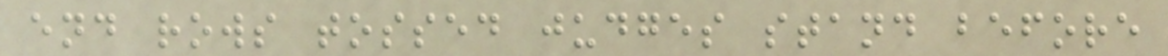end rows tossed judges stand before
